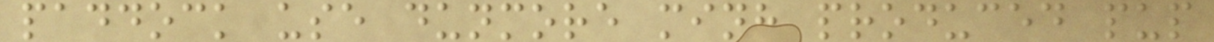paddock use dunmore minh produced pup
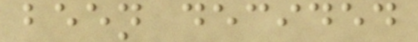been decided
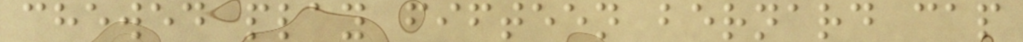chewed play fifteen bernard cap
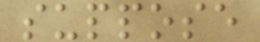suppose
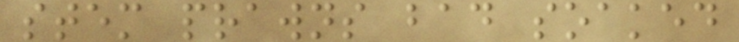stem prawns bad soaked
